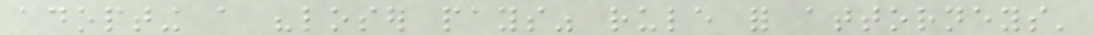adopting a "loser pays" rule for attorneys'
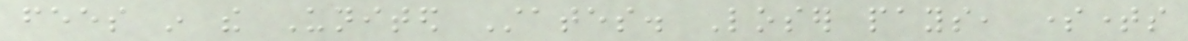fees in the United States. Loser pays, sometimes
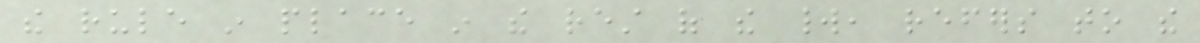the rule in place in the rest of the world, refers to the
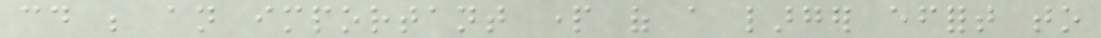could be an important part of a larger effort to
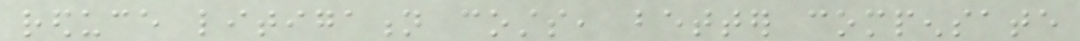reduce litigation costs, better compensate
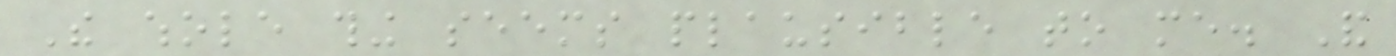The whole thing seems plausible to me. And
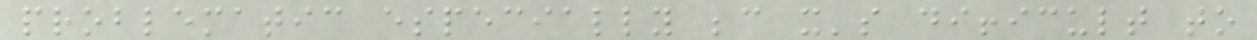problematic especially because it's difficult to
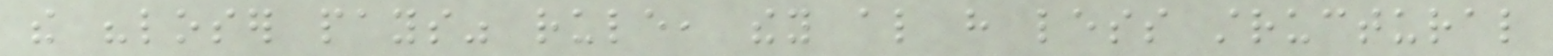the "loser pays" rule, they also have less structural
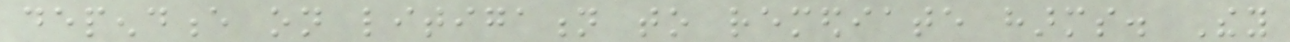dependence on litigation to remediate harms. They
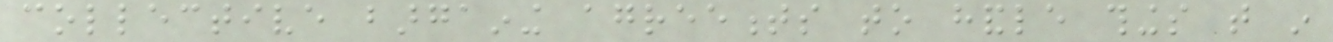collective bargaining agreements to handle things that in
